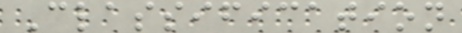Classification
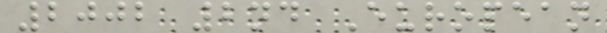2002 2nd European
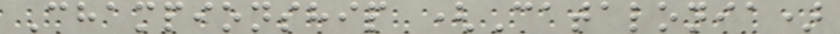Championship (Catalonia)
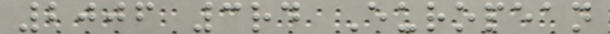2006 3rd European
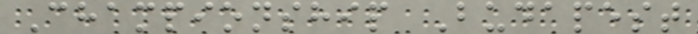Championship Budapest
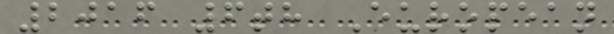2016 6th European
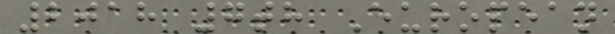2018 7th European
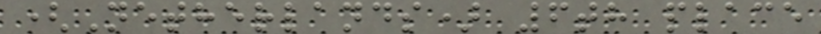(Netherlands) 6th place
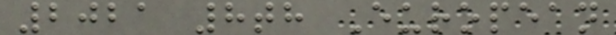2021 8th European
